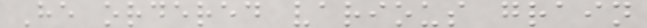He ordered various grain
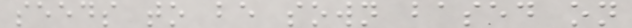seeds to be sown based on
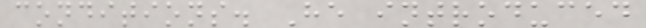conditions. He introduced
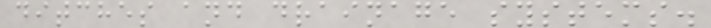ditches and drainage systems.
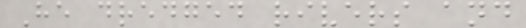He dredged rivers and
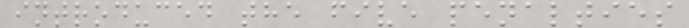introduced the five penalties
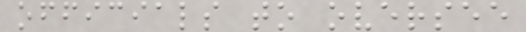officials to oversee
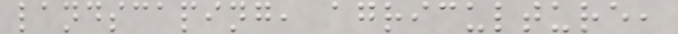landscaping, agriculture,
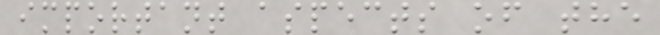important aspects of the
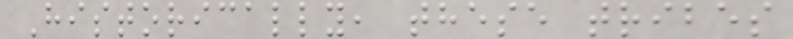Historically, these tribes
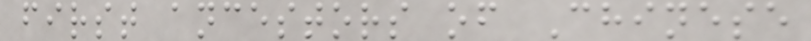first ancestors of Chinese
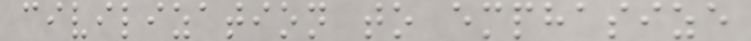civilization to emphasize
